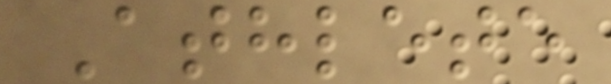Athlete
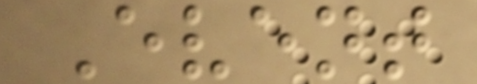Event
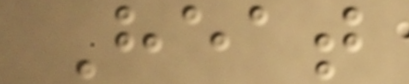Heat
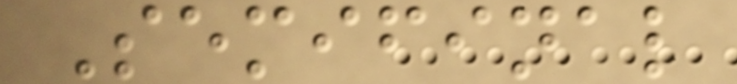Semifinal
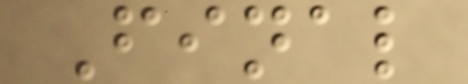Final
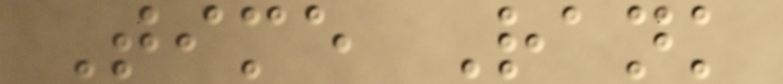Time Rank
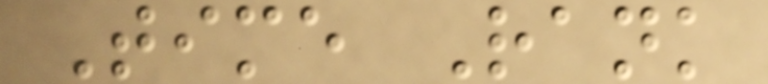Time Rank
